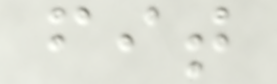fit
